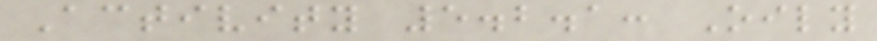Activity 5.2.1: Oily
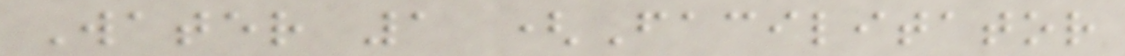Water 1 (Facilitator
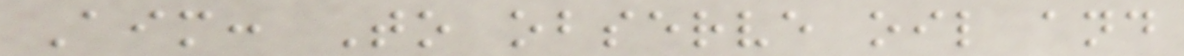Aim: To observe oil and
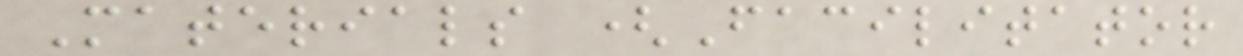Materials (Facilitator
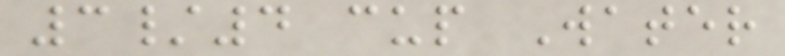3/4 cup Water
